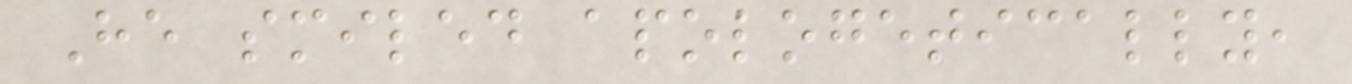He smiled apologetically,
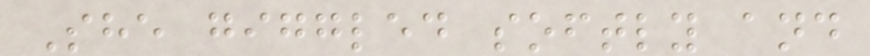She giggled softly and
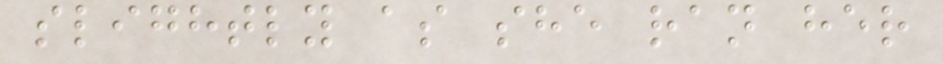slightly as she ran her
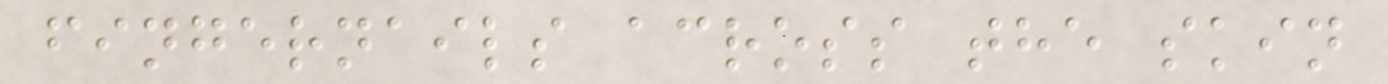fingernails across the skin
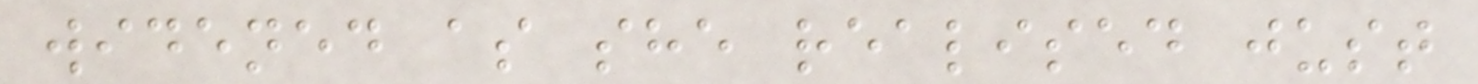widened as she realised just
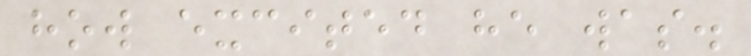how excited he was.
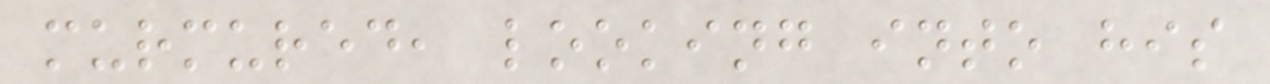murmured, looking into his
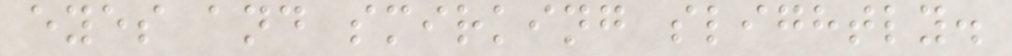eyes and smirking slightly.
